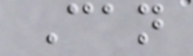Can
